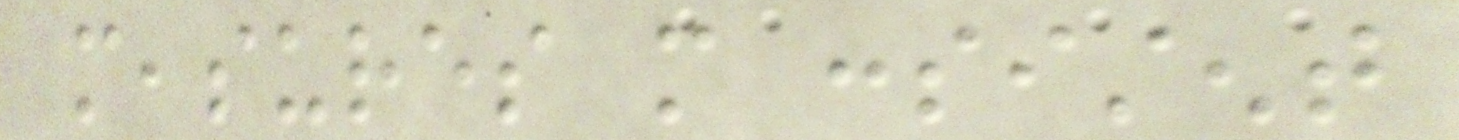measures more consistent
